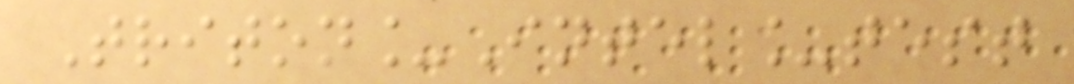Triton_Intel_test
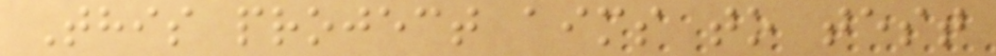This project aims to test
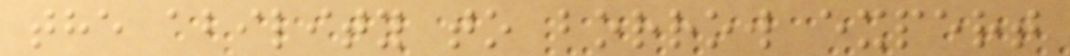the ability to borrow expert
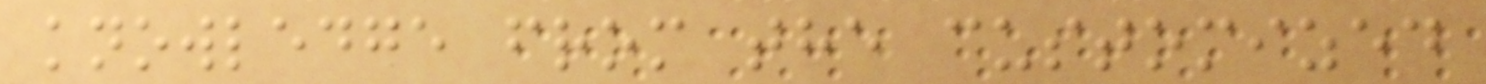knowledge from the customized
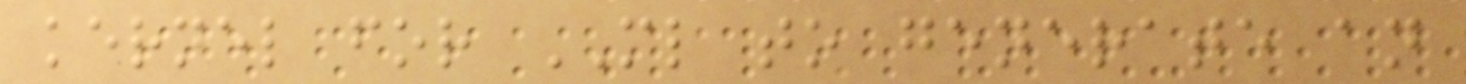kernel for ML to generate an
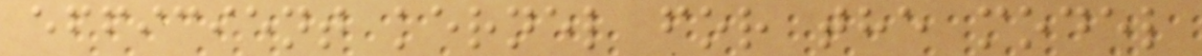efficient kernel for the model
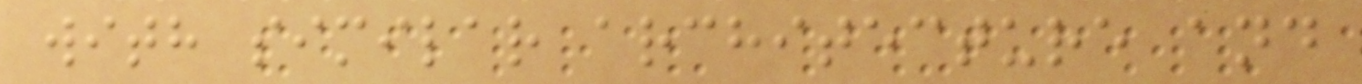with similar architecture and
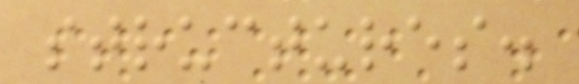structures.
